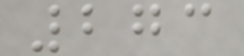273
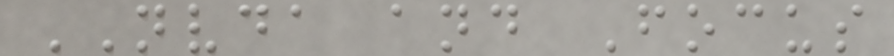NVDA and Focus
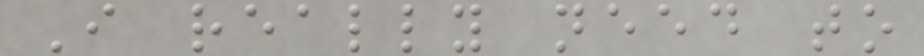I really need to
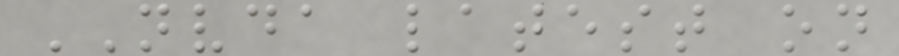NVDA latest on
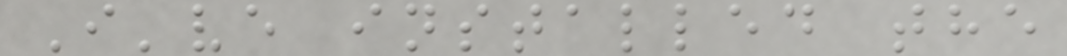I've installed the
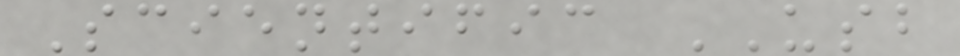Scientific USB
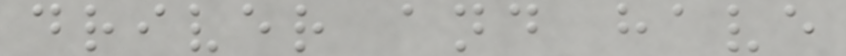driver and have
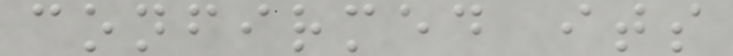confirmed its
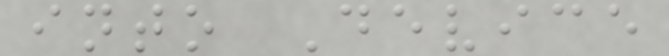into Device
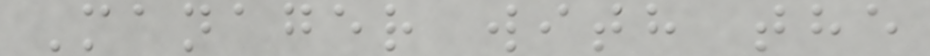Manager with the
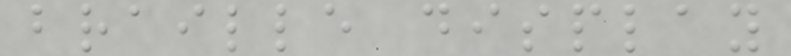braille display
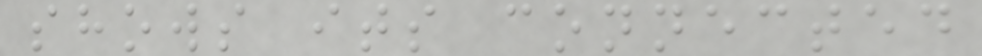shows its connected
